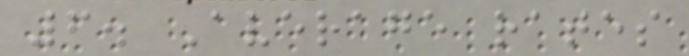6. Average rates
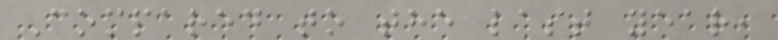Compared to the last year,
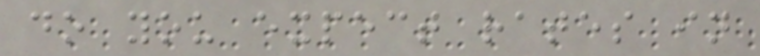do you expect rates in
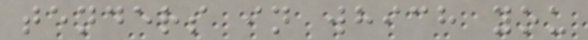tenders in which you
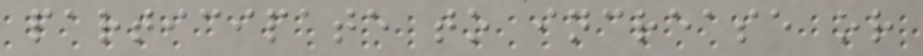participate to increase or
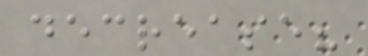decrease?
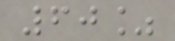60%
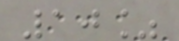10%
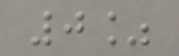0%
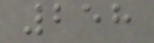258
